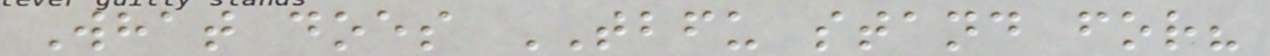What does TBFU stand for?
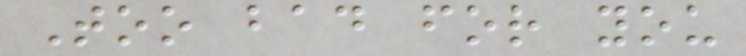Too bad for you
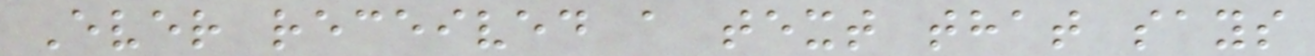Ever received a text that says
